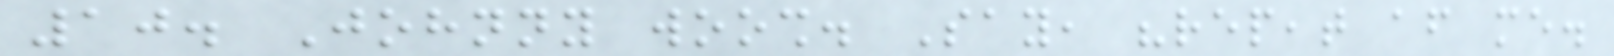10. Johnny woosh. Say, "repeat after me.
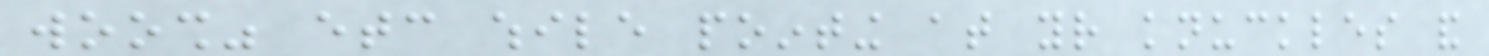woosh" etc while pointing at your knuckles and
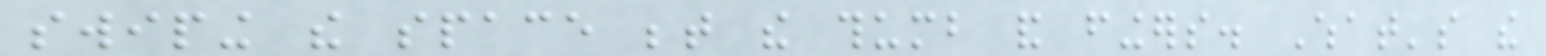swiping the space between the thumb and fingers. What's the
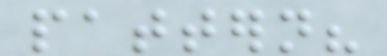pattern?
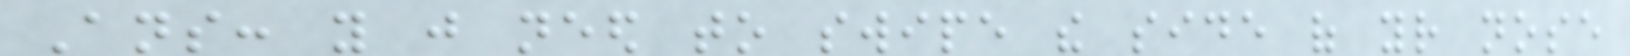Ans: you just need to swipe the side of your nose
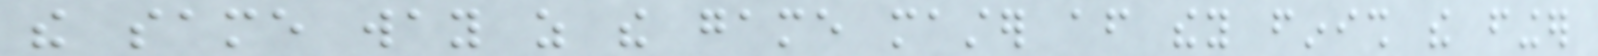the same way as the game master after they finish the finger
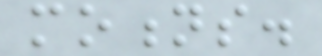motions.
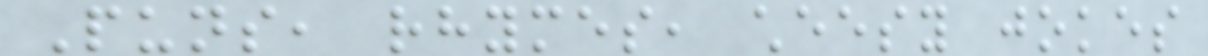Puns, rhymes, cheesy jokes
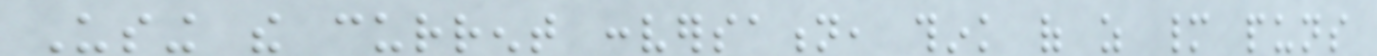Using the current conversation, think of as many puns
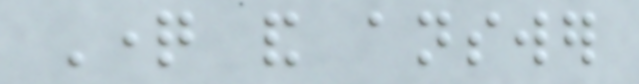Question and answer
